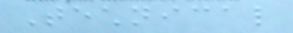Technical
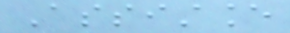Assistance
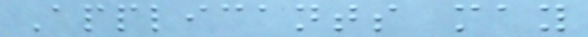Applicants may
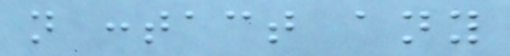not contact any
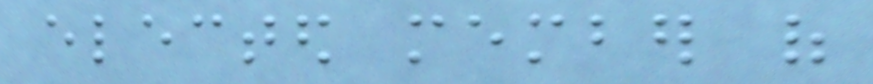elected member of
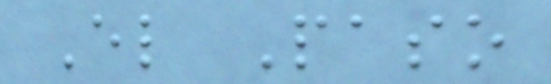El Paso
